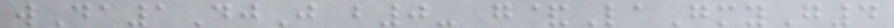wDa1DjJ b0- g&LaGmyG4
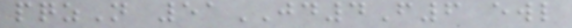pqzN 51JD4F6 ewl
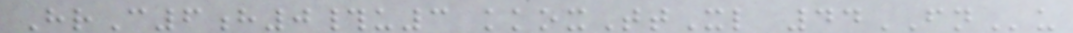HrC6h0#u3 kkoxTtXl 44FNu
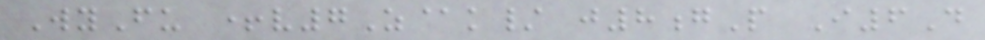WyFu +v7Z@k/ j8gP I6D
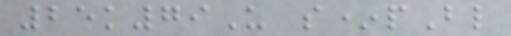25k79U s*pBl
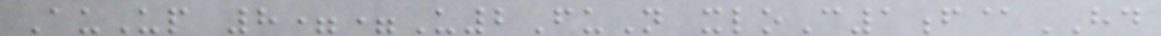AuUp 8==U2FuN xloC1f@HD
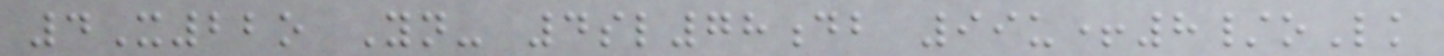4X22o Yn- 4sl78db 99u+8/oLk
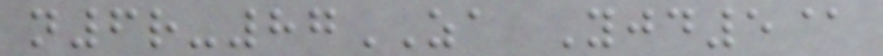n6r-87ZA Yjd5@
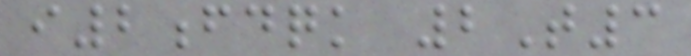i2fdqk 2T3
